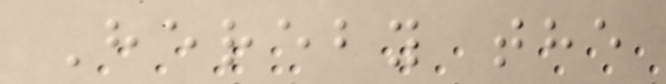Hereby the
